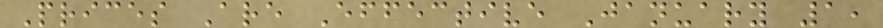Prices Are Effective January 1,
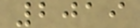2019
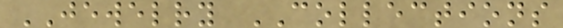JEWELRY COLLECTIONS
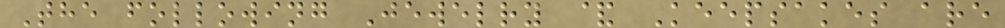The following Jewelry & Keepsakes are
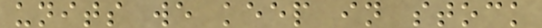units we keep in stock
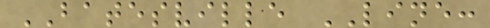BATESVILLE LINE:
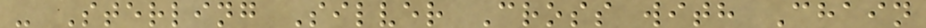- Sterling Silver Cross with Chain
